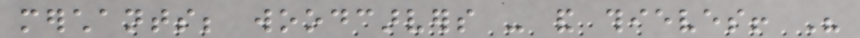merchants; woodcarvers - and thieves! His
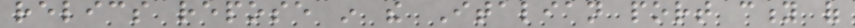relics repose in the Italian port city of
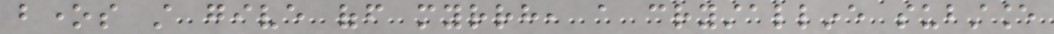bones still give off myrrh, a crystalline substance
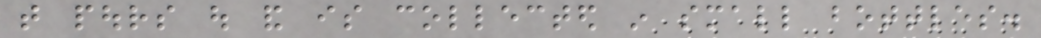that pours out and is collected in small bottles.
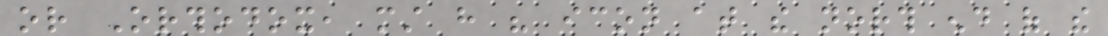or Orthodox, must have his icon at the north end of the
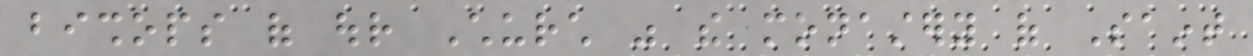bishops of our Church was the monastery of Saint
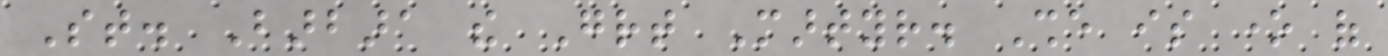St. Barbara the Great Martyr. She is one of
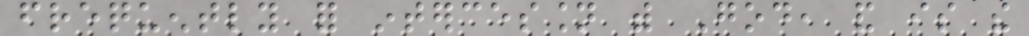frequently for intercession with God, and is the
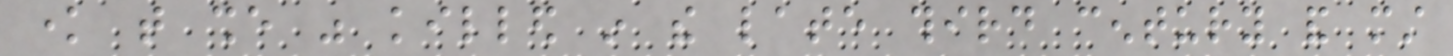know that she was killed in the late third century and must
